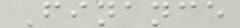Finance
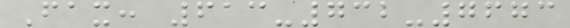Fax: 613-732-7673
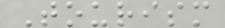Tourism
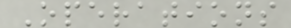Operations
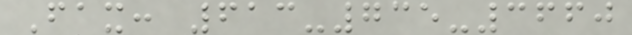Fax: 613-735-3660
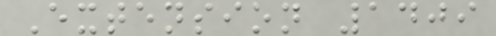Extension 1409
